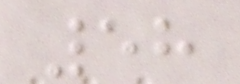58
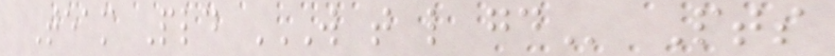Team Pld W T L GD Pts
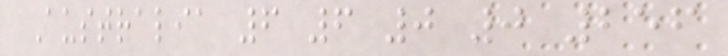Australia 6 6 0 0 256
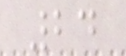24
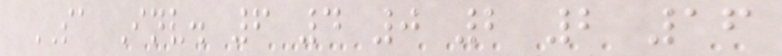SA Inv. 6 4 0 2 2 16
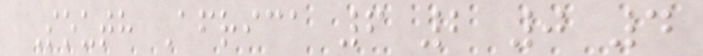South Africa 6 2 0 4
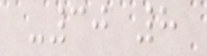-30 8
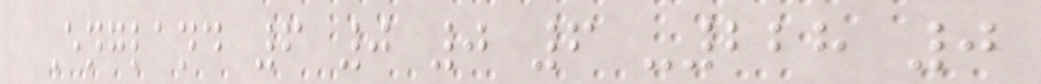England 6 0 0 6 -228 0
